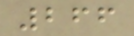266
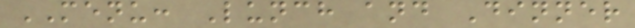MENU: Lunch and Dinner
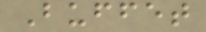Buffet
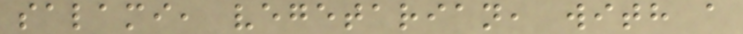salami, vegetarian, with a
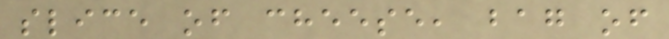slice of cheese, bag of
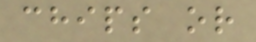chips or
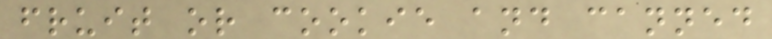fruit or cookie and canned
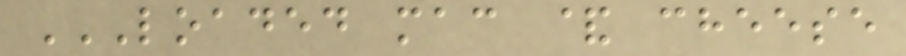LOADED MAC & CHEESE
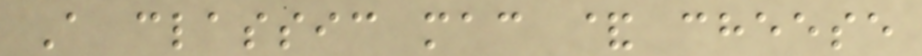A classic mac & cheese
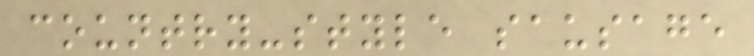country-style sausage
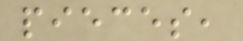pieces,
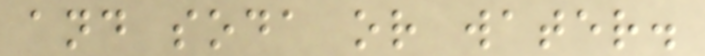and soda or water.
